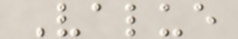Value
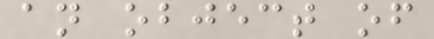an object of
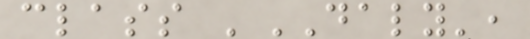class 'DALY',
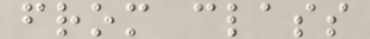from class
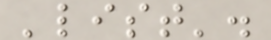'list'.
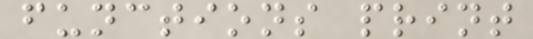functions print
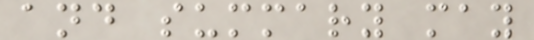and summary may
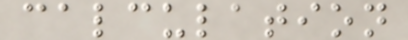calculation
